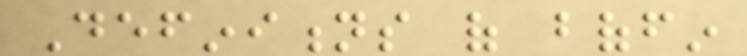Definitions of boffin
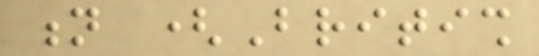n (British
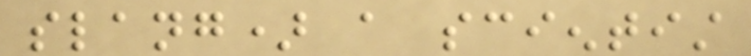slang) a scientist
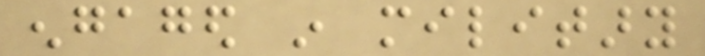engaged in military
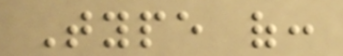Type of:
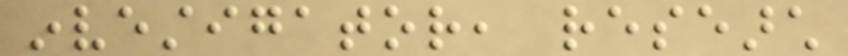investigator, research
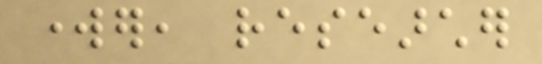worker, researcher
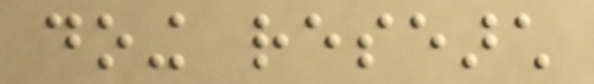doing research
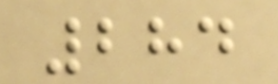284
